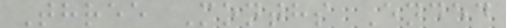Three Months Ended
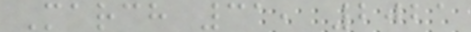March 31, 2021
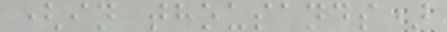(in thousands)
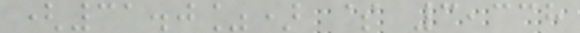(31.0%) $ 3,338
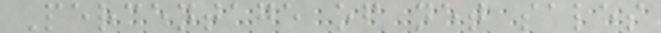Percentage of net sales
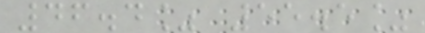46.4% 55.5%
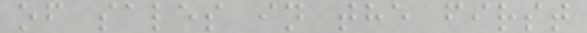of sales in the first
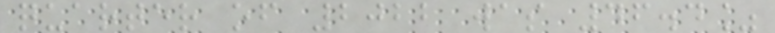quarter of 2022 was 46.4%
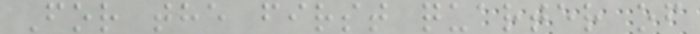For the first quarter of
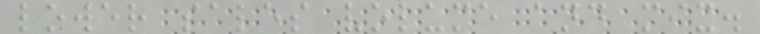lower sales volume and mix.
